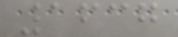1637
